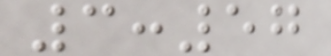3:57
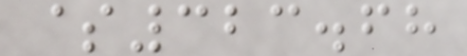$323.68
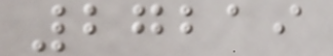27219
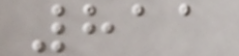811
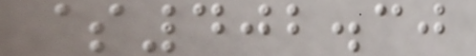$402.30
